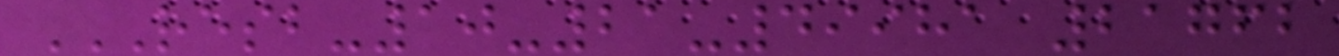RESB-10-21-49981 21762
